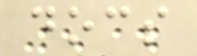docs
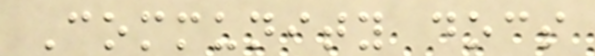Community docs
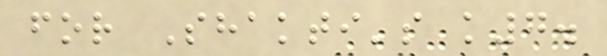for Shakti's k7.
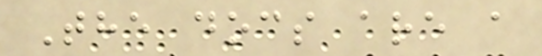The docs are a
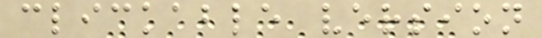clickable version
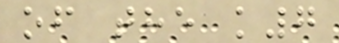of the k7
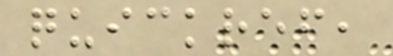quickref,
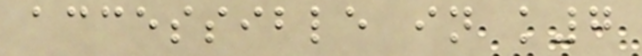accessible in k7
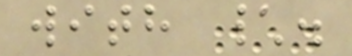with \.
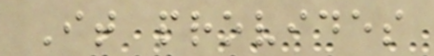It provides
